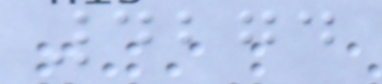4274
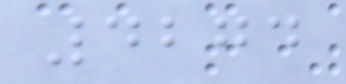4274
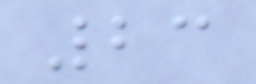23
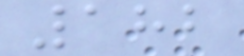182
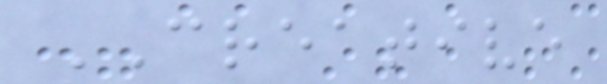CREATIVE
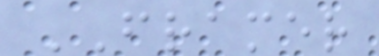FRAMER
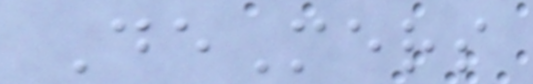DeMers
